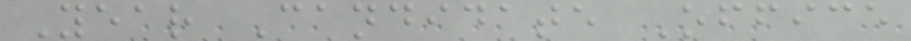Year Candidate Office
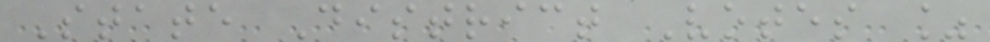State District Votes %
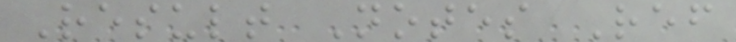Result Notes Ref
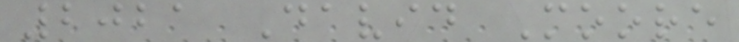2021 David Moore
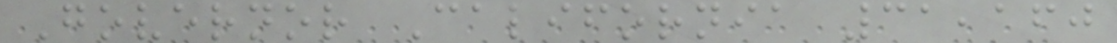Governor California 31,160
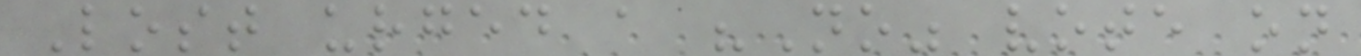Lost urged a "No" vote on
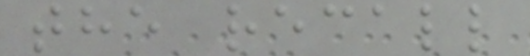the recall
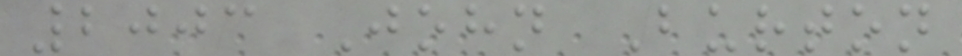2003 John Burton
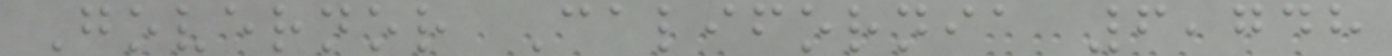Governor California 6,748
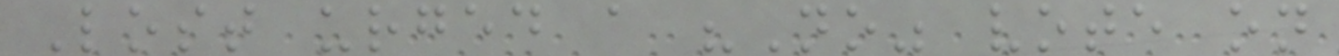Lost urged a "No" vote on
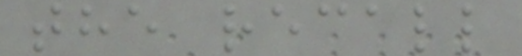the recall
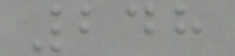248
